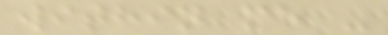within me -
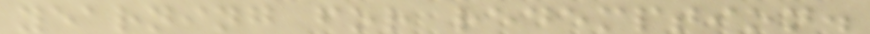yearning for redemption.
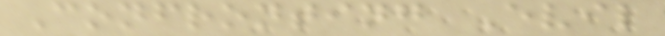Confronting Evil
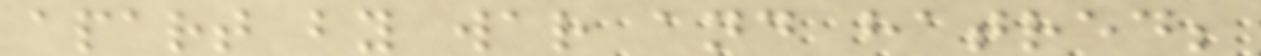apart by war and hatred;
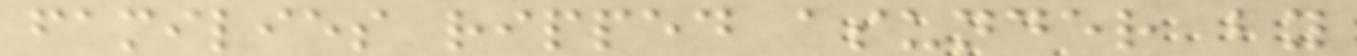families ripped asunder by
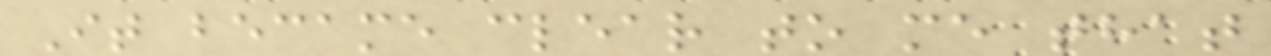It became clear to me that
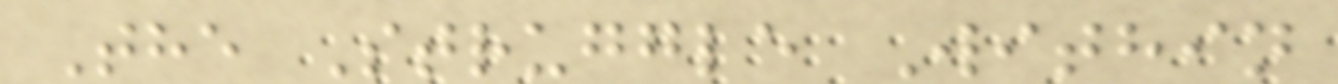The Struggle Within
